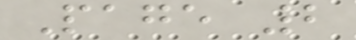Page 2
